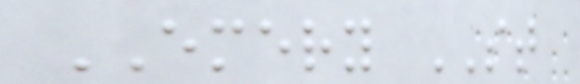EMERY ST
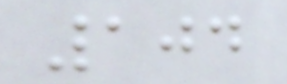104
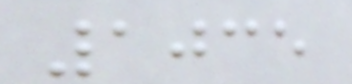1035
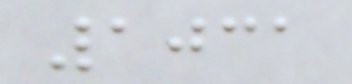1031
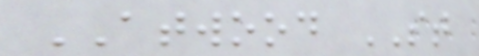ATWOOD ST
